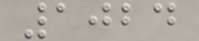1024
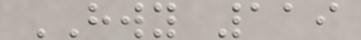HWY 119
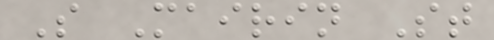S Mairin St
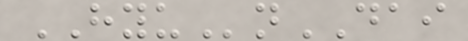HYUnDAI
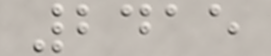2415
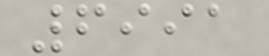6991
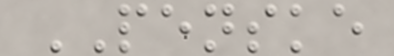PENSKE
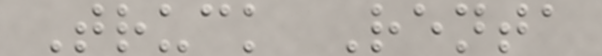Truck Renta
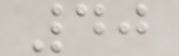40
